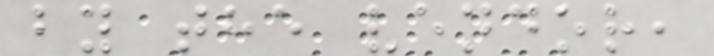by the vendor,
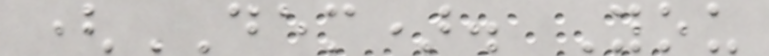(DEM). You
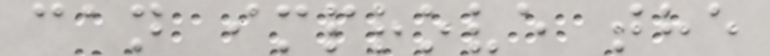can improve the
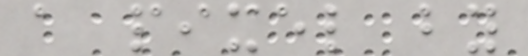a pixel by
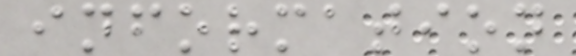information
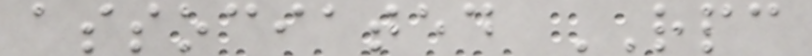associated RPC
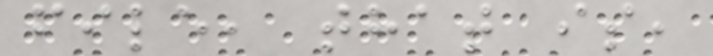file, that is,
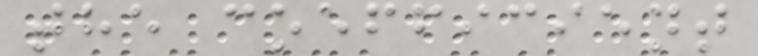the coefficient
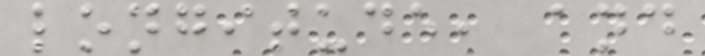longitude, and
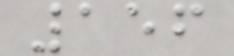156
